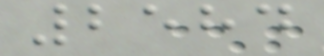2584
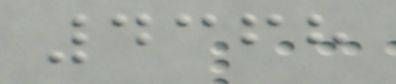4368
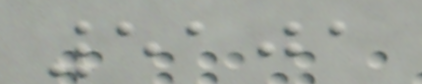5101
